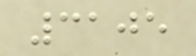3105
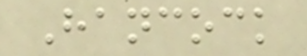Hancock
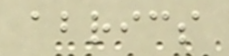abrics
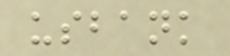usbank
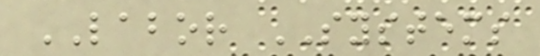LABOR SYSTEMS
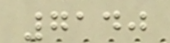7140
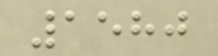1580
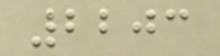2203
